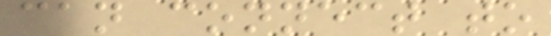can connect to
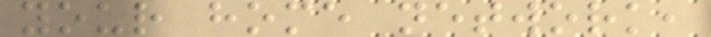your home network,
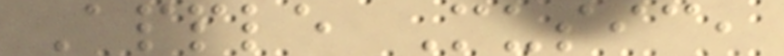Apple Music,
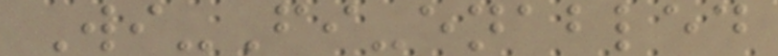Wi-Fi-enabled
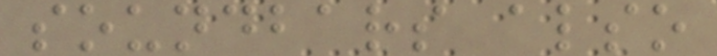soundbars also
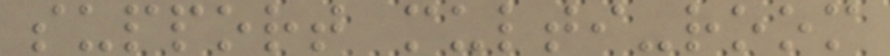support multi-room
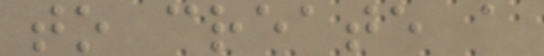to create a
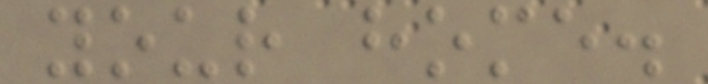your home.
